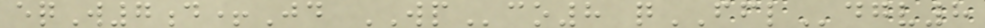eqW7d+Jd WPco8 qFFLdgv8
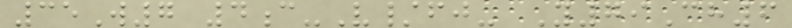35W7 4c-V/fj- Y79Ch6
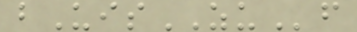bUisZUf
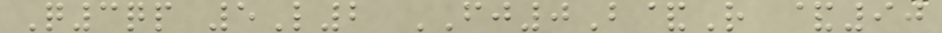Q3qp 5L2 FJ0B&R &90
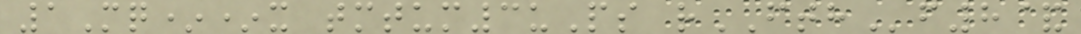1Mq**x tmtum3uPs rFTHf8&
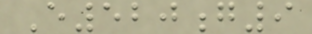E520g9
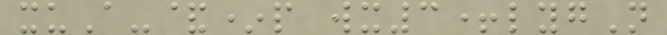xuA-&*p wx3+lygN
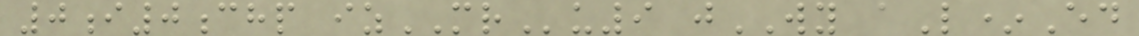0i0chp izMRu9 jWY aL*Ed
